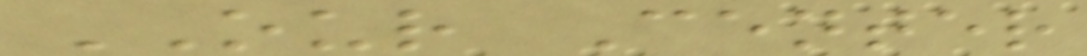OUR Center
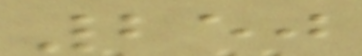250
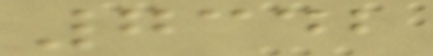7342
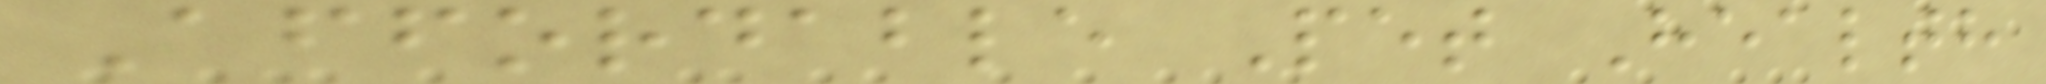Affordable Pet Health
